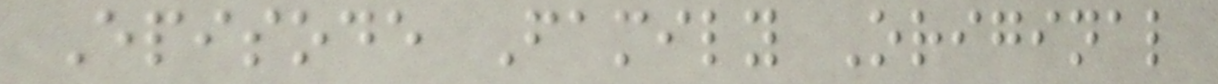Episode Family Original
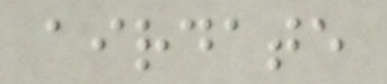airdate
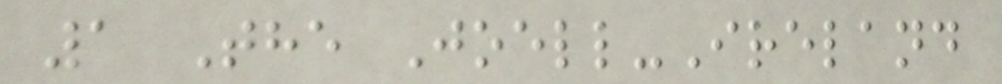1 The Joell-Ireland
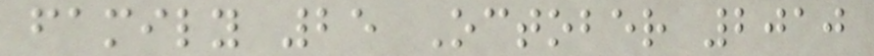family 25 October 2010
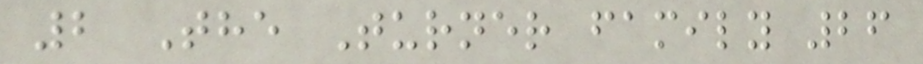2 The Turner family 26
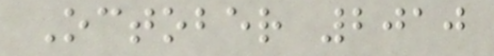October 2010
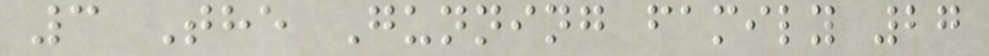3 The Gunning family 27
